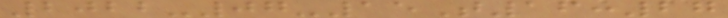2022-07-15T16:27
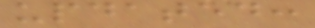updated:
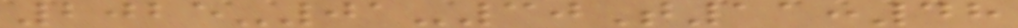2025-01-30T11:48
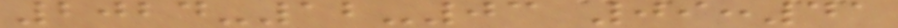2024-12-03 09:41
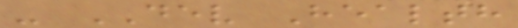- DEV Health
